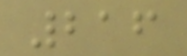216
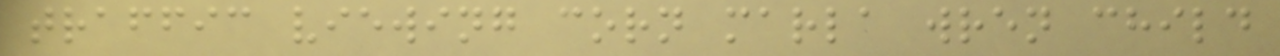traffic viewing corn marla wren child
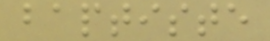baptiste
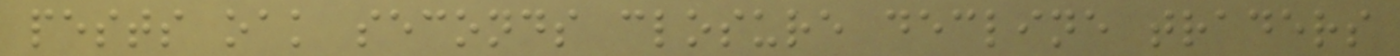pests oak seconds closure decline traders
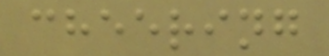cheering
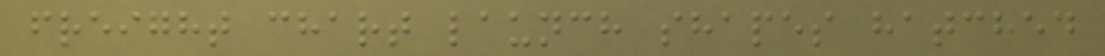freight chart launch shapes hatched
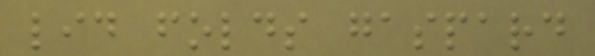lid folds gaspard
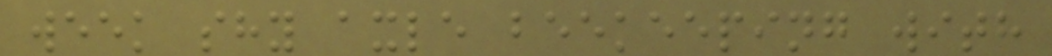week shy axle beekeeping with
